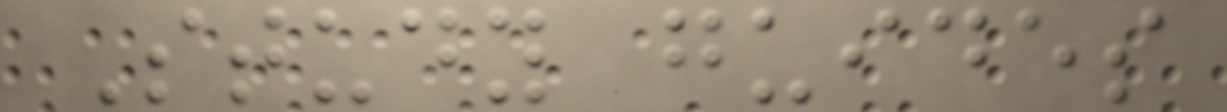Study guides
